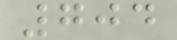704
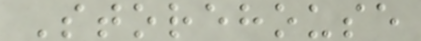Storehouse
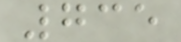735
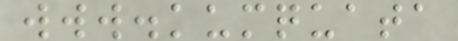www.kumquata
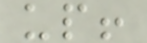up!
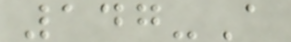147-A
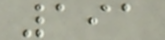191
